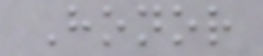Honor
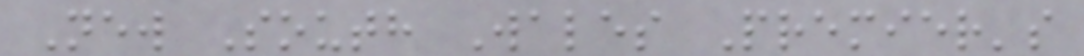New South Wales Premier's
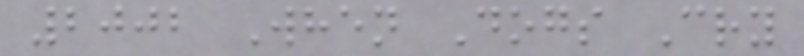2002 When Dogs Cry
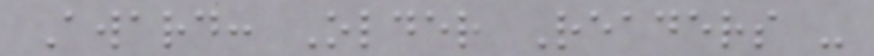Award: Older Readers -
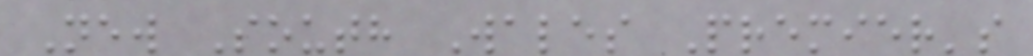New South Wales Premier's
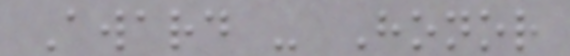Award - Honor
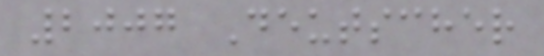2007 Deutscher
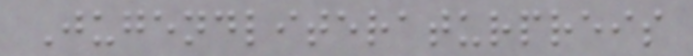Jugendliteraturpreis
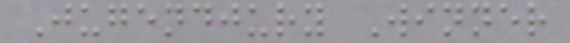Jugendjury Winner
